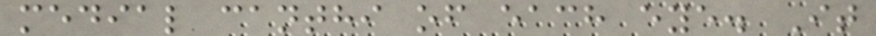medial canthi of each eye. It
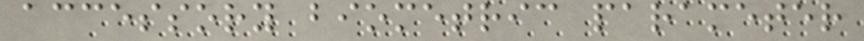accessory biometric parameter
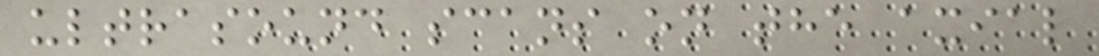ultrasound scans on the axial
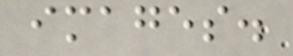images.
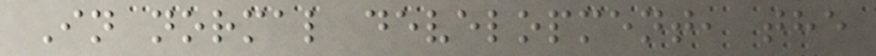In normal development, the
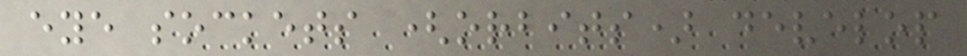eye sockets (orbits) develop
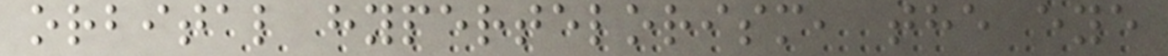orbital hypertelorism, the eye
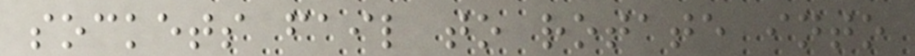sockets fail to rotate into
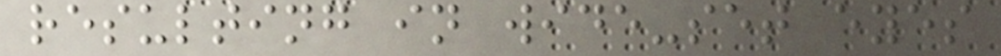resulting in wide-set eyes
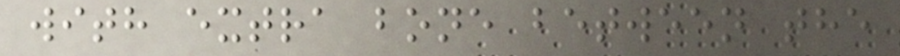with extra bone between the
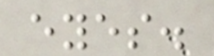eyes.
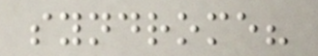syndrome?
